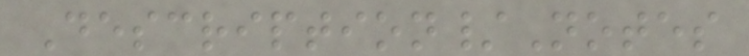Description/Notes
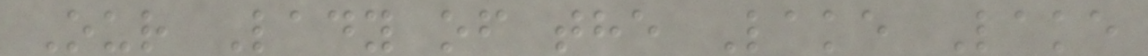Our Lady of the Lake Lake
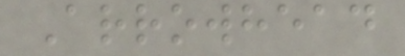Arrowhead
